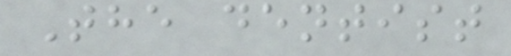The dentist
